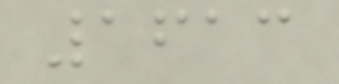1613
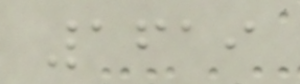1619
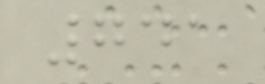741
